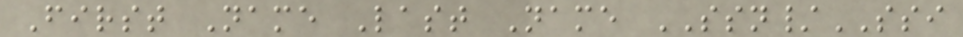First Name Last Name SSN/SSI
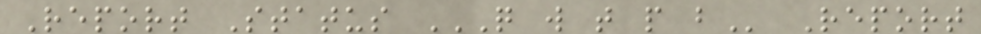Report Status Q W T P B Report
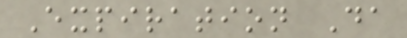Expiration Da
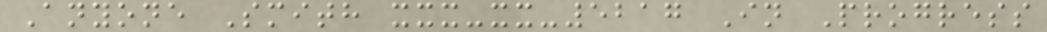Anyone Smith xxx-xx-5217 In Progress
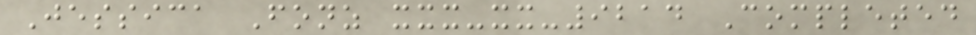Jessica Fonz xxx-xx-9214 Completed
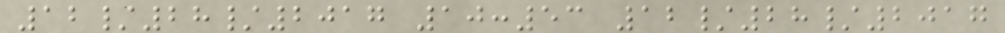12/28/2017 10:53 12/28/2017
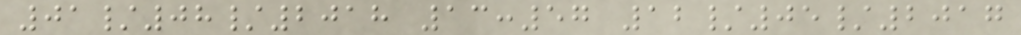01/08/2018 13:57 12/05/2017
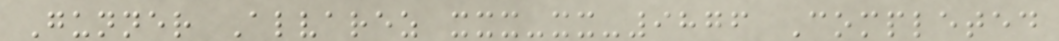Gunner Alvarez xxx-xx-9876 Completed
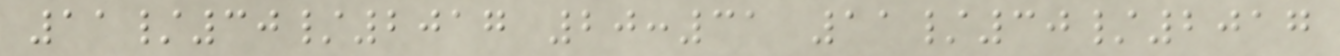11/30/2017 20:31 11/30/2017
